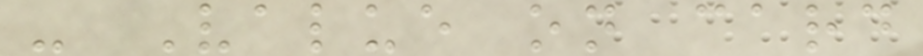- Value on card
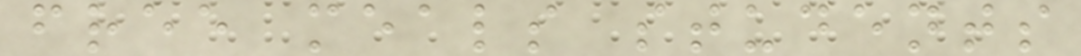free meals students
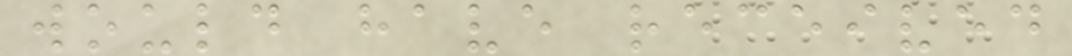would have received
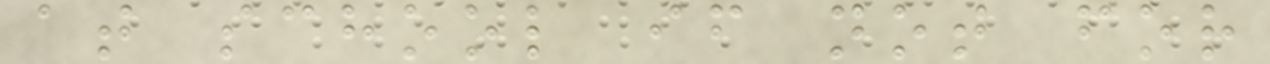at school if not for
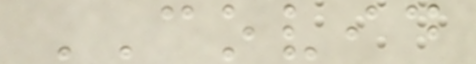COVID
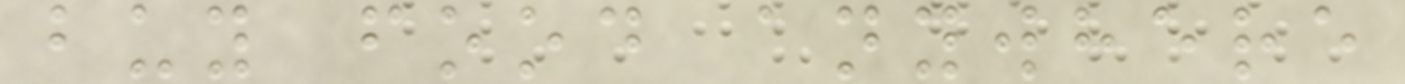buy food anywhere
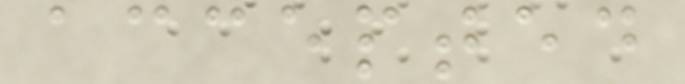accepted
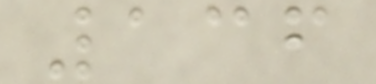136
